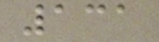131
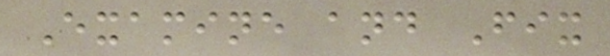Examine and Fix
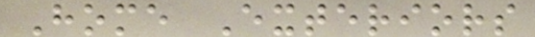Home Exteriors
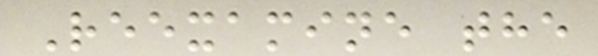Reexamine the
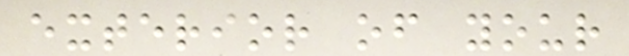exterior of your
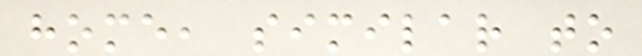home, similar to
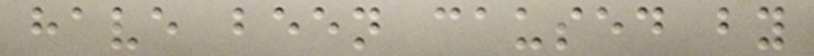have been caused by
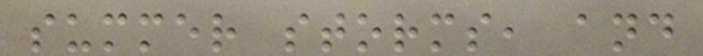summer storms, and
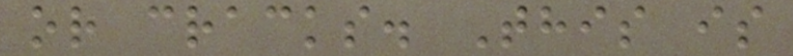or cracks. This is
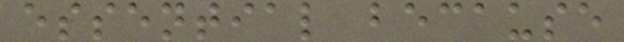essential because
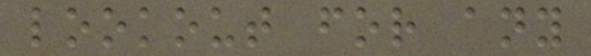lookout for any
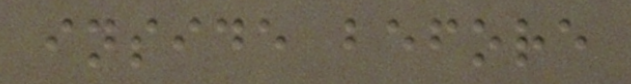inside before
